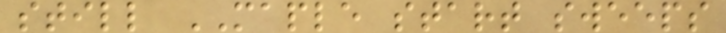still MAPLE start sweeps
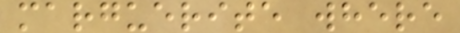marguerite where
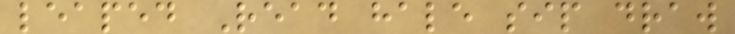leaped Read hale sip draw
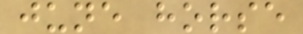june horse
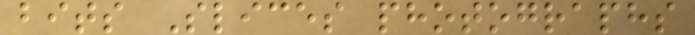bits Slices photographs
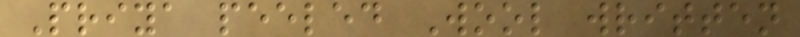Priya peeled Wool written
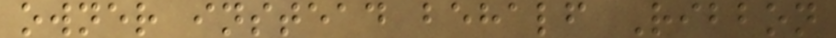owner instead behalf Ribbon
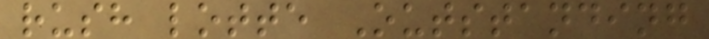rush lotte Outstanding
